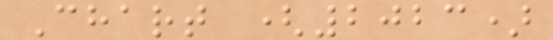Chart (2023)
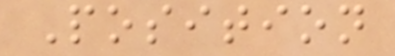Position
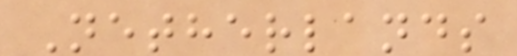Netherlands
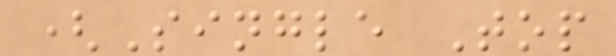(Single Top
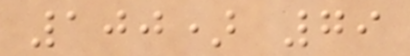100) 79
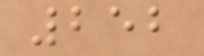252
